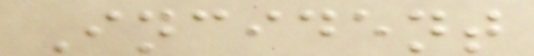Incident
